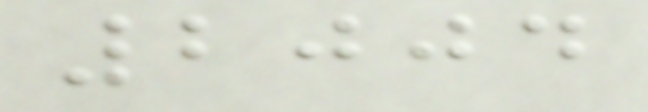2004
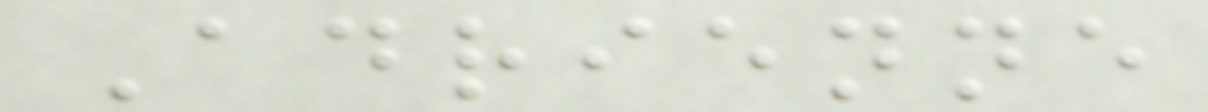Adrienne
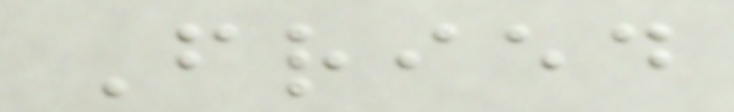Fried
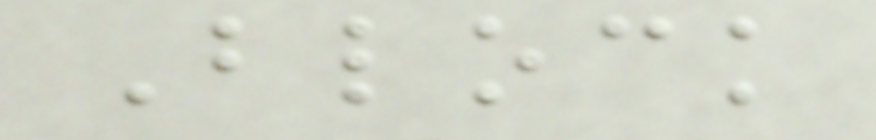Block
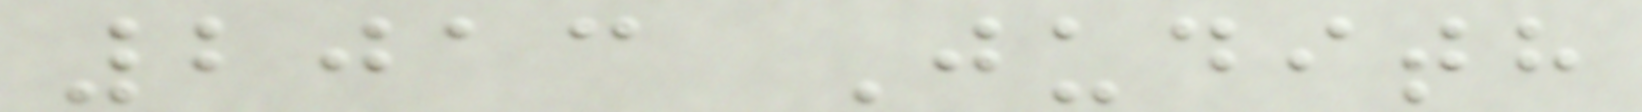2013 Judith
